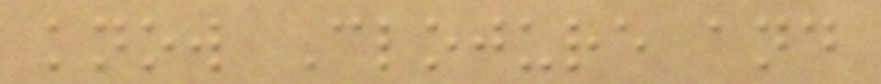know Clojure and
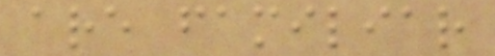are familiar
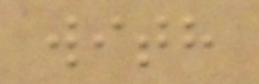with
